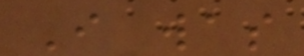I was
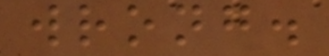wrong.
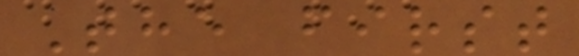The first
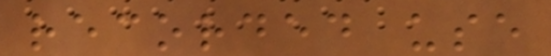recorded use
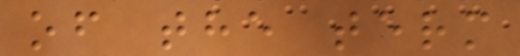of the term
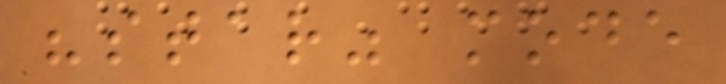"star" mode
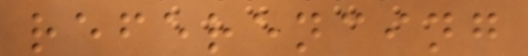referencing
